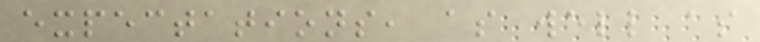expectations, as well as
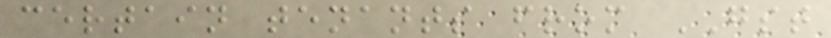certain tenants from GST
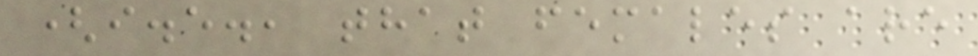(i.e., that females are
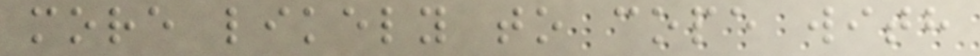more likely to cope with
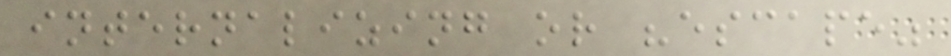internalizing or "escape"
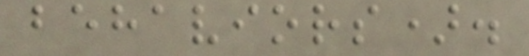behaviors).
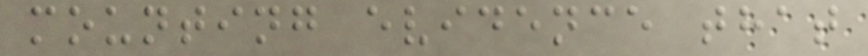mounting evidence that
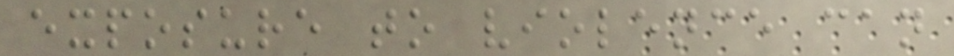exposure to violence can
